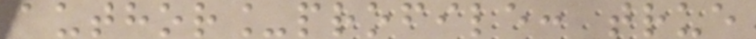author_profile: true
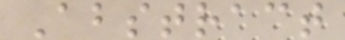Abstract
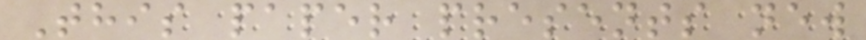This paper presents new
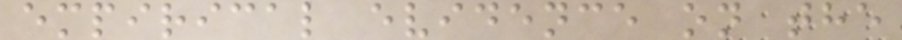empirical evidence on the
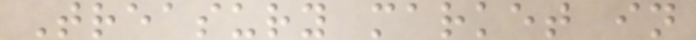Treasury market in
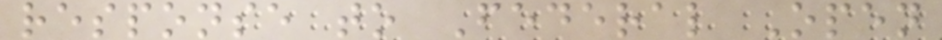response to Federal Open
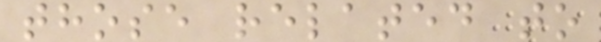those related to
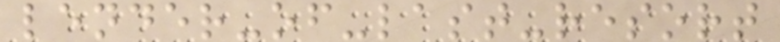lender-of-last-resort
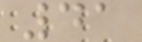41
